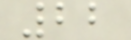22
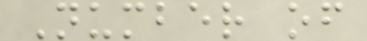Number of
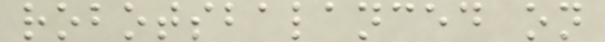robotsbalanced on
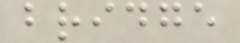bridge
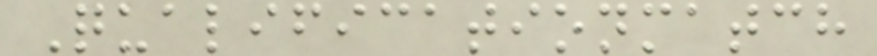Qualificationmatch
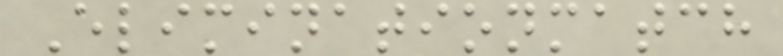Eliminationmatch
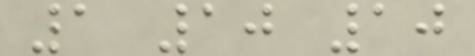1 10 10
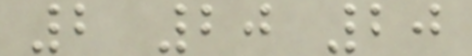2 20 20
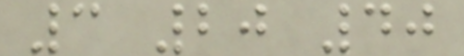3 20 40
